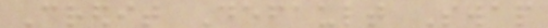Credit Default Swap
